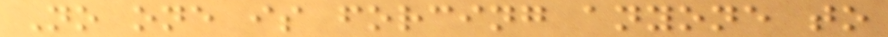No one is forcing anyone to
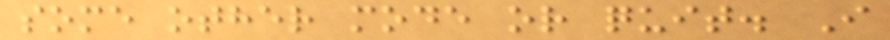some other mode or quit. I
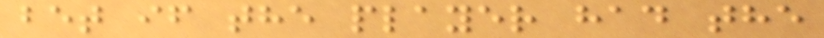bet if the player had the
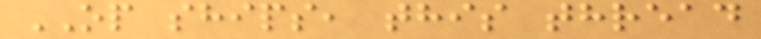OP ships, this thread
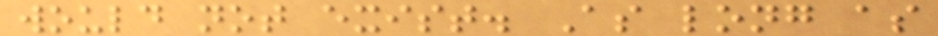would not exist. As long as
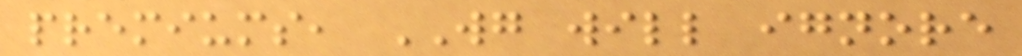premiums, WG will ignore
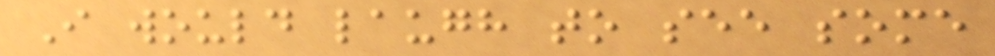I would laugh to see some
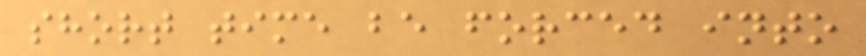short time be forced into
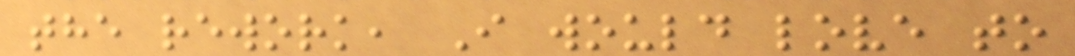the rework, I would love to
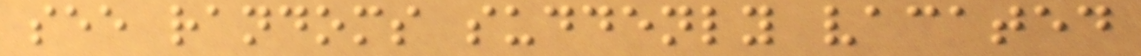see randoms suddenly vacated
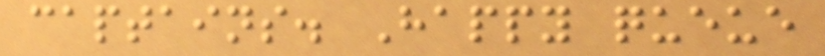captains. Happy queue
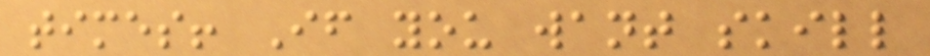times! If you want skill
